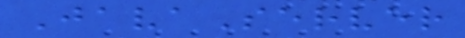JavaServer
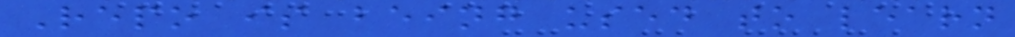Repo is being used to learn
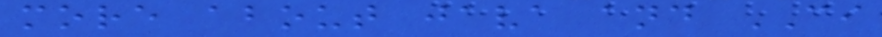more about java and CI
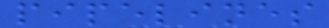pipelines
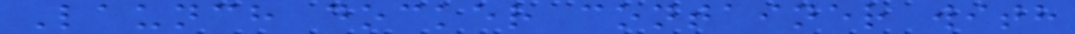Launch docker container with
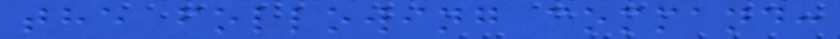the following command:
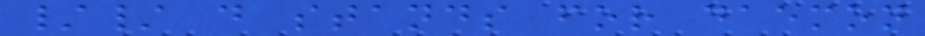// d stands for daemon
